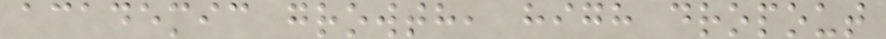academic growth, high dropout
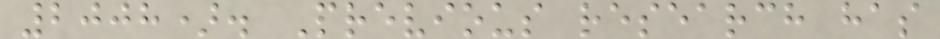2008). Previous research has
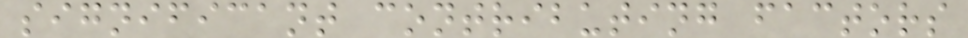significant contributing factors
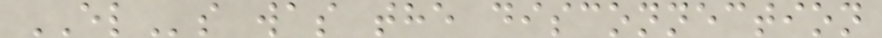ELs was the disconnection
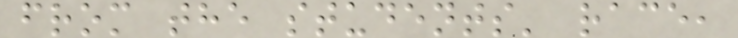from the students' race,
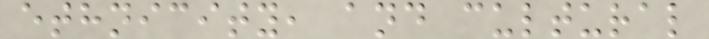ethnicity, and cultural
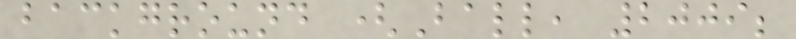background (Ball, 2009;
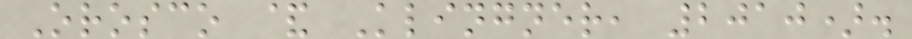Orosco & Klingner, 2010).
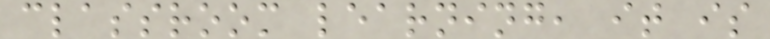classroom learning, it is
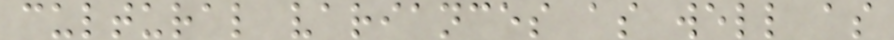cultural variances as well as
